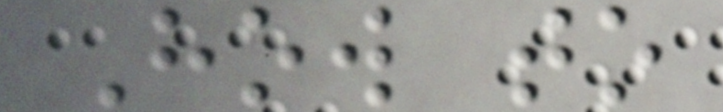How to
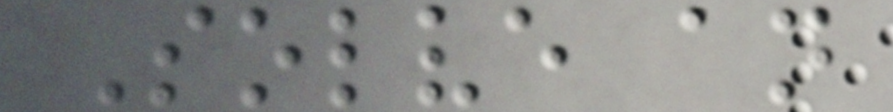Solve an
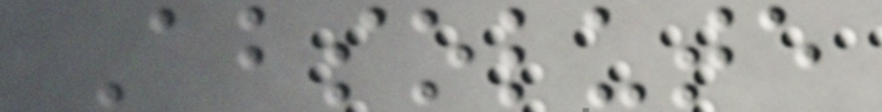Absolute
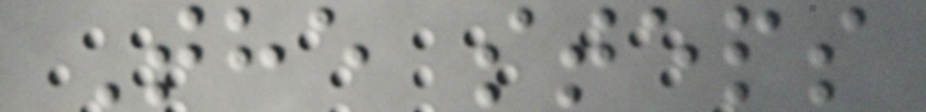The steps
